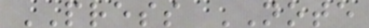PRESS NOTE
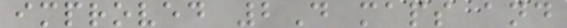improved 2D maps and
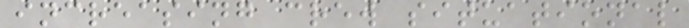increasing crew situational
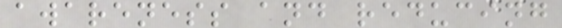awareness and reducing
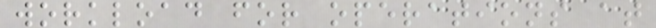workload for operations at
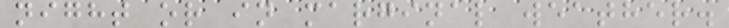night or in marginal weather.
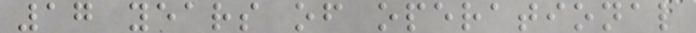17 years of operational
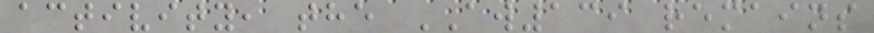activity, the AW139 remains
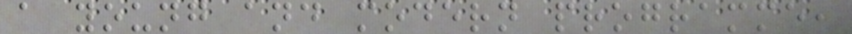a young and modern programme,
